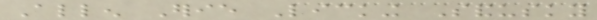Allen Erie Licking Sandusky
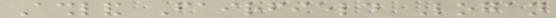Ashland Fairfield Logan
